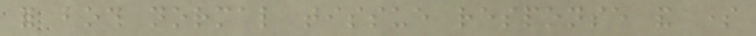for both normal tissue response and some
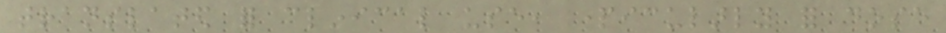translated for clinical use, particularly for dose
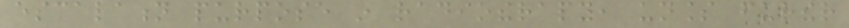escalation purpose in radiotherapy, unless further
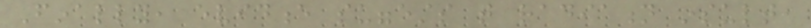Finally, evidence suggests that radiation insult,
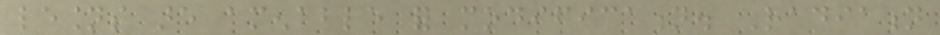lesions are amenable for modification. Radiation
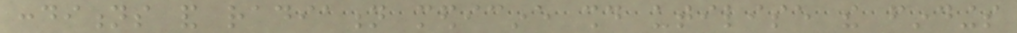conditions and radiation medicine should utilise the findings
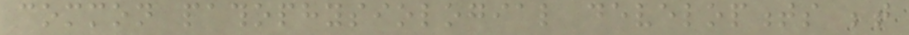common pathophysiologial developments between
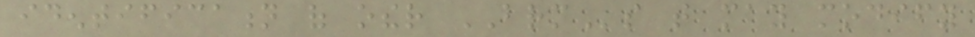identification of other BRMs that may modify
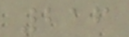216
